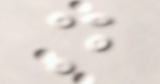n
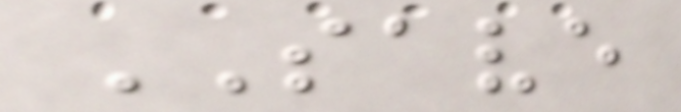SAVE
